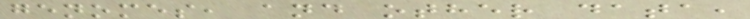genomes, and other data,
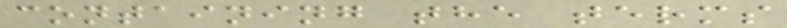containing the terms
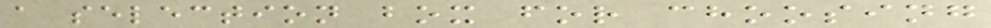a selection box for choosing
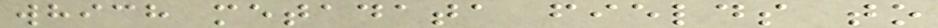which metadata fields to
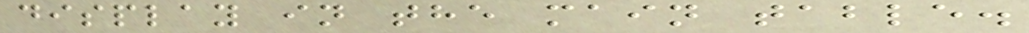display in the main table.
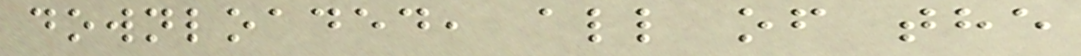downloaded, all of the
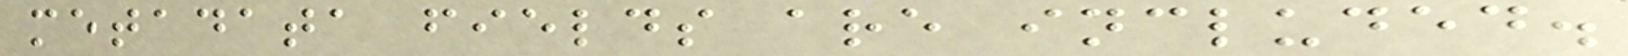metadata fields are included.
